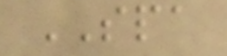SPA
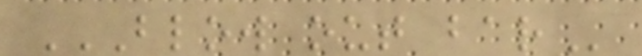BLOW OUT BAR
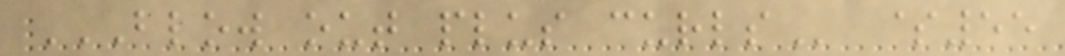BLOW OUT PLUS CURLS $55
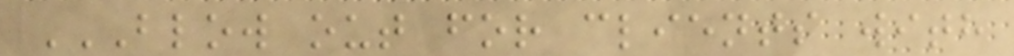BLOW OUT FOR CLIENTS WITH
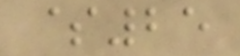$25
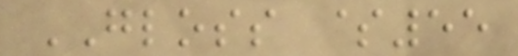GLOSS $55
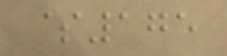$175
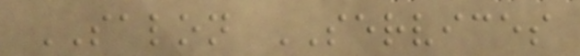SALON SERVICES
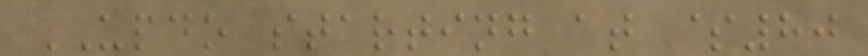UPDO starting at $80
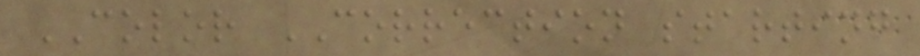COLOR CORRECTION starting
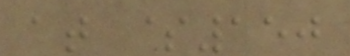at $150
